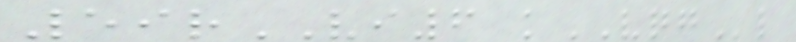59rVI6 kVQGl
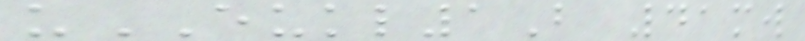uEUKL1B 41mw
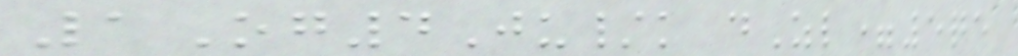1Og4Ju/k dZl=5qe
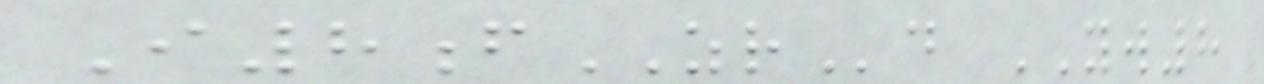I8fZRd YW8
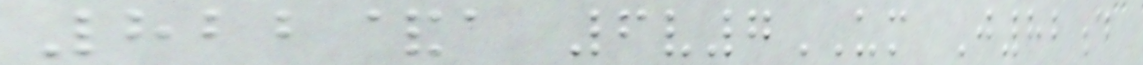822&a 6v7UM J82d
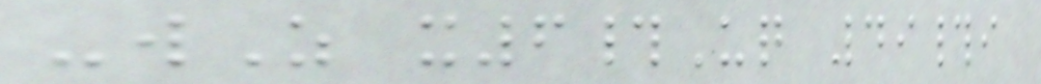-wZ x6#Uq 49#i
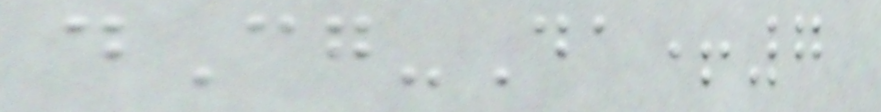dCg-Da+7
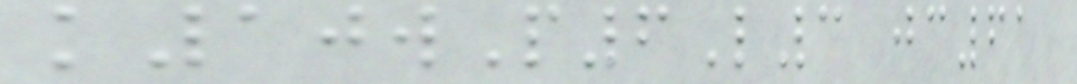k10wP6L3 jc61
